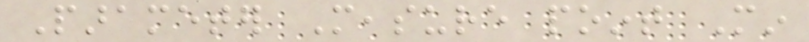Parameter Measure point Min
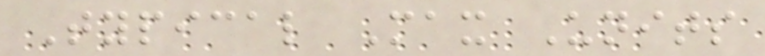Typical Max Units
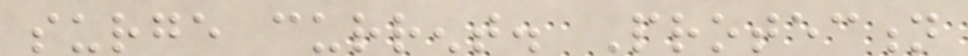surge current. Protection
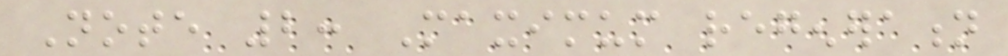Note 2: Maximum regeneration
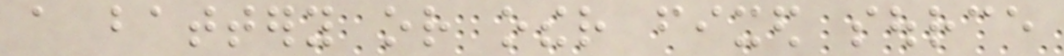a battery or other fixed source
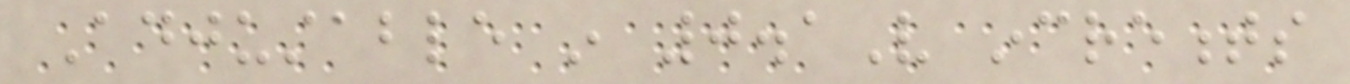Adjustable in 0.1V increments
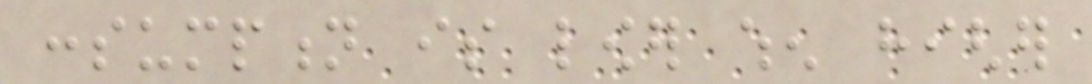consumption is lower when higher
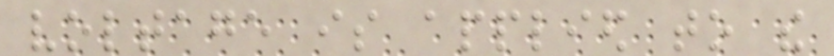voltage is applied to the
